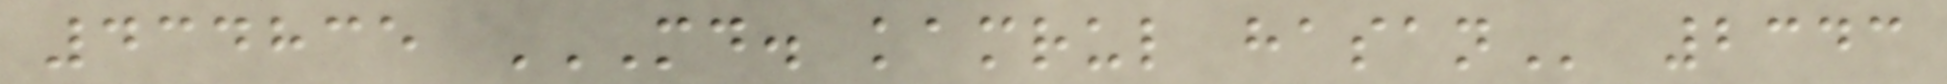434835 MD. KAMRUL HASAN 2343
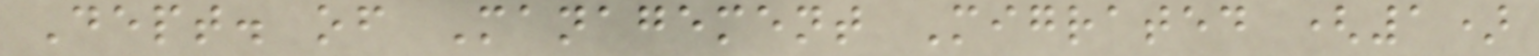Dept. of Management Migrated (1)
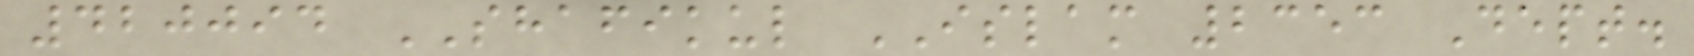420094 SHAFIKUL ISLAM 2353 Dept.
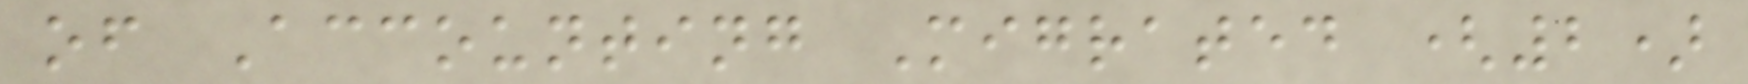of Accounting Migrated (2)
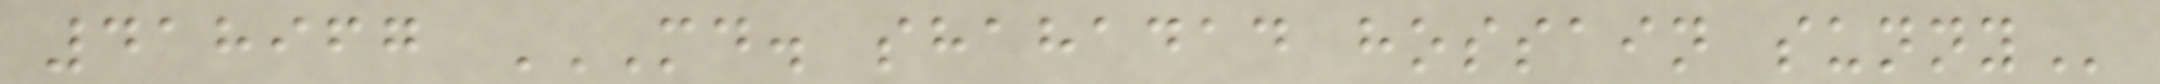418967 MD. SHAHADAD HOSSAIN SUNNY
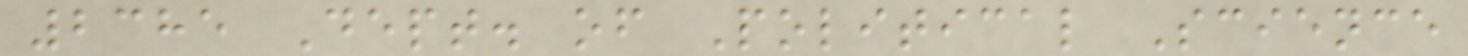2385 Dept. of Political Science
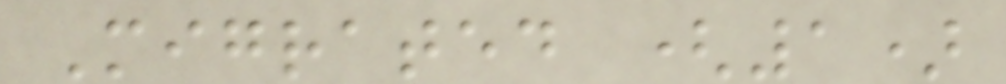Migrated (1)
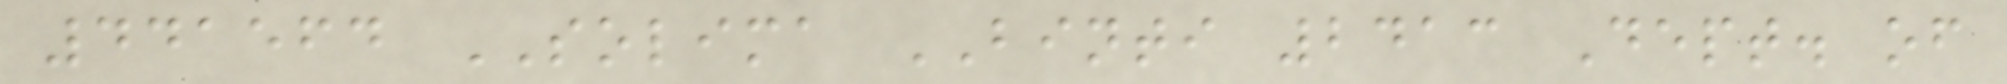441564 SOLIMA BINTI 2413 Dept. of
